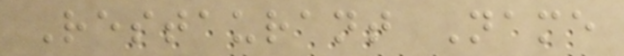Restaurant Name
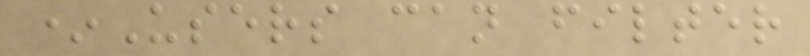*Users can filter
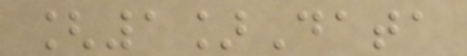[1]Data
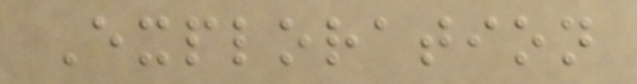Exploration
